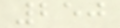250
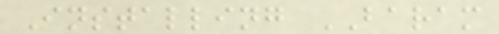Installing BARAM
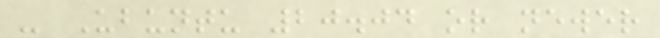- Ubuntu 20.04 or newer
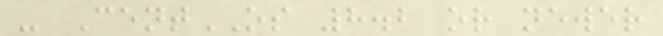- CentOS 8.2 or newer
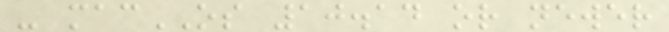- macOS 10.14 or newer
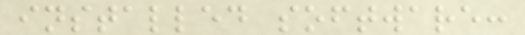installed software:
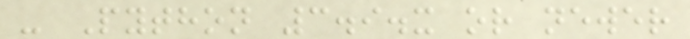- Python 3.9.x or newer
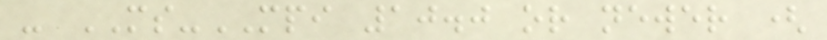- MS-MPI 10.0 or newer (
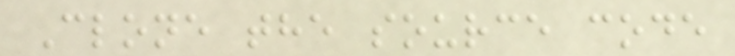Clone the source code
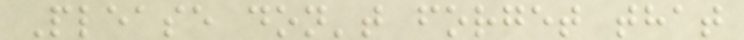Please don't forget that
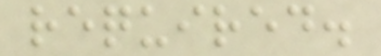required.
